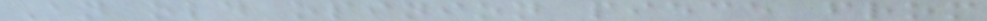An old opinion piece from
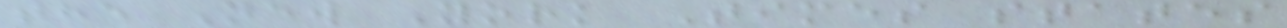the New York Times states
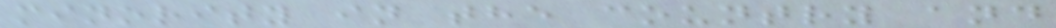minority in the country and
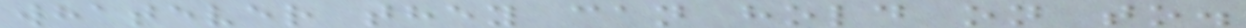whatever they can hold on to.
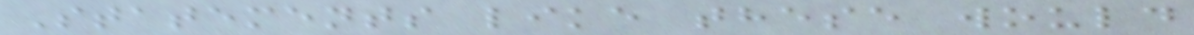Statements like these would
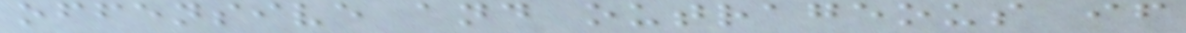offensive and outrageous if
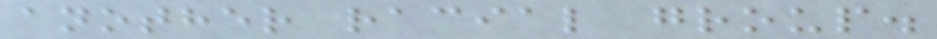another racial group.
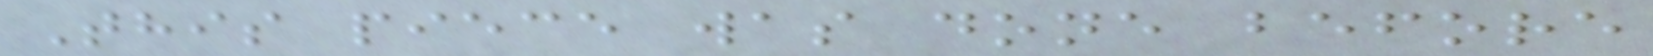This piece was done before
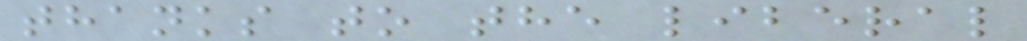thanks to the liberal
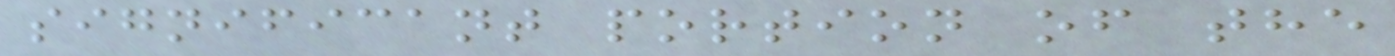significant portion of the
